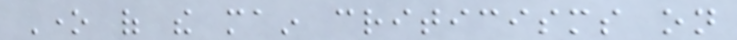One of the main criticisms on
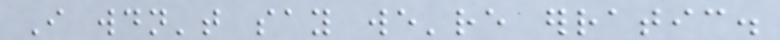I wouldn't say we're erratic.
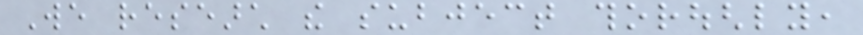We research the subject thoroughly,
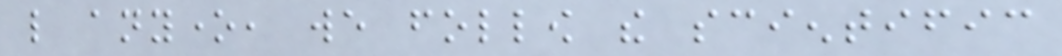like anyone, we follow the scientific
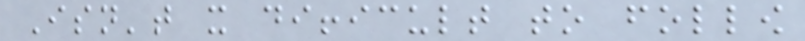Isn't it difficult to follow
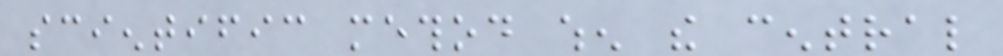scientific method when the central
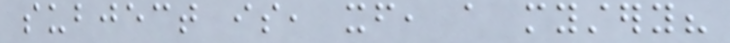subject is, itself, a mystery?
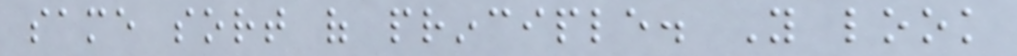same sort of principle. You look
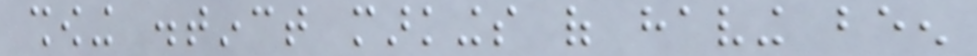showing distinct markings of having been
